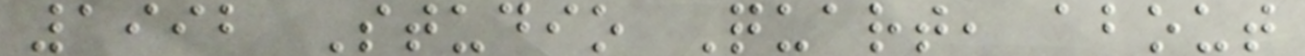1992 Studio Quart, about
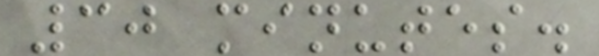30 minutes.
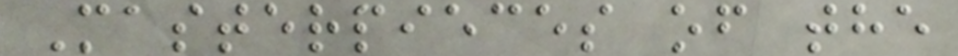Masterpieces of the
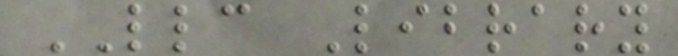LLC Library
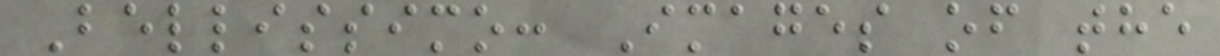Bellissimo: Images of the
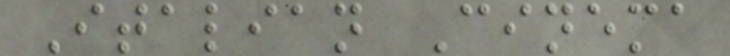Italian Cinema
